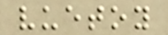vuetoy
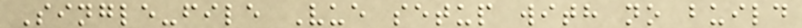Single-file Vue setup with no build
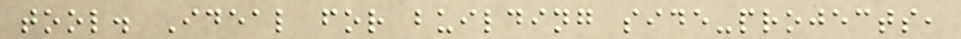tool. Ideal for building side-projects,
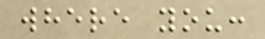where you:
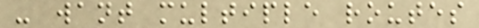- want multiple routes
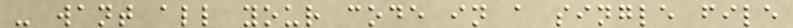- want all your code in a single file
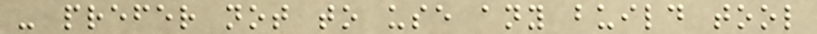- prefer not to use any build tool
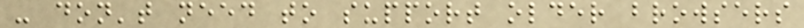- don't need to support older browsers
